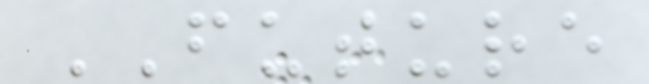FUTURE
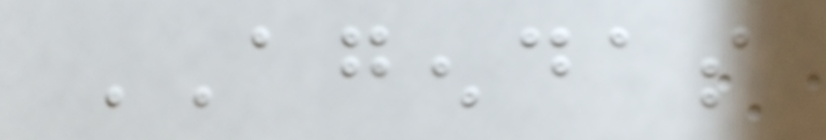AGENDAS
